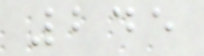245
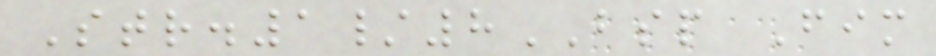Str.1/8BSP Fim
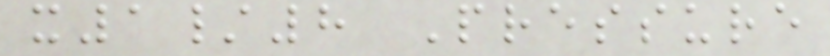x1/8 Pressure
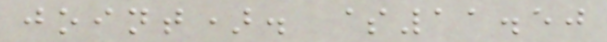joint). $11.50
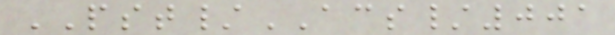PST/ACS/001
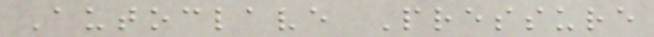Autoclave Pressure
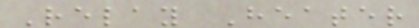Relay Heater
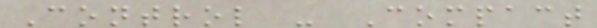Control - Compact
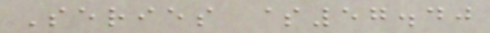Series $57.40
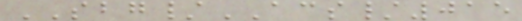SBG/ACS/015
